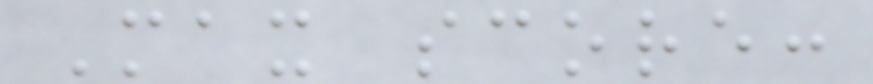Max score:
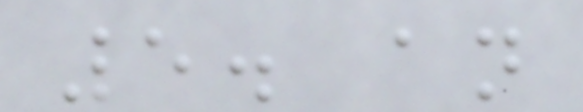5. an
